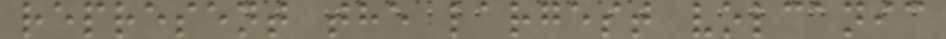represent the largest volcanic
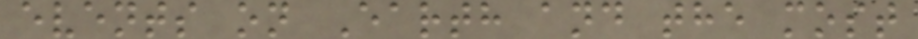events on Earth and the most
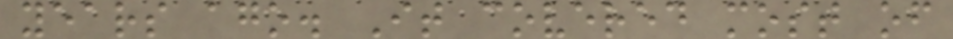years ago. It covered most of
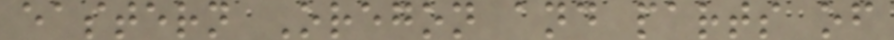eastern Oregon and parts of
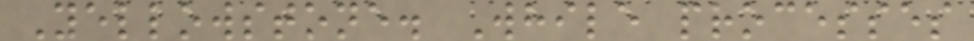Yellowstone. While processes
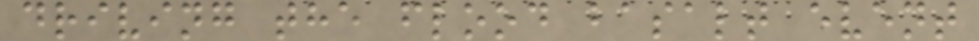driving the flood basalt event
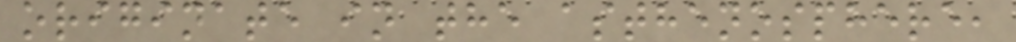originate in the asthenosphere,
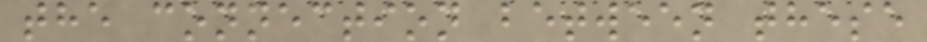the connection between these
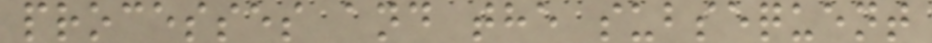processes and the subsequent
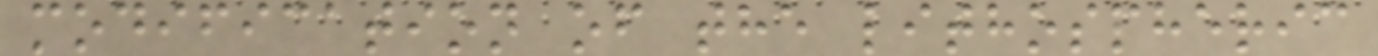modification of the lithospheric
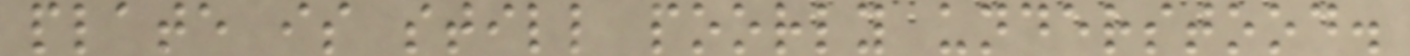plate is still poorly understood.
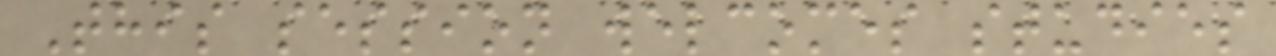This session welcomes studies
